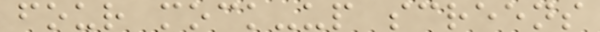four mock-up screens
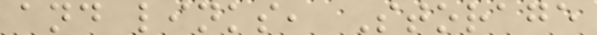and links, Storage
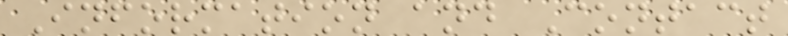Information and Contact
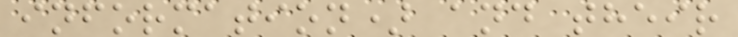information) and their
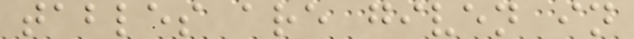tables are given in
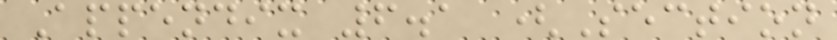Appendix 6.1 (Section
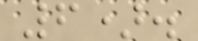6).
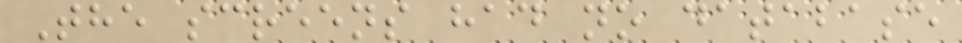The screens had no database
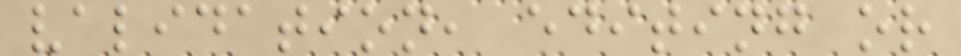validation, editing or
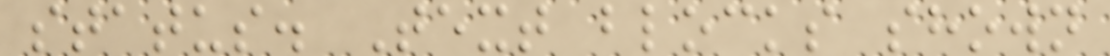status. Text blocks shown
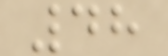48
